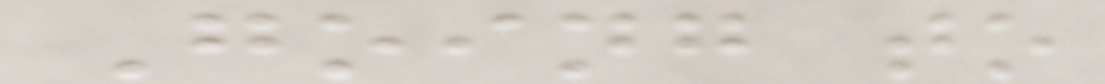Going to
